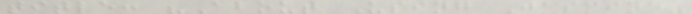title: "About Using Jasmine"
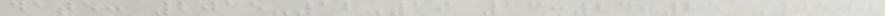date: 2015-12-19 13:24:25 -0500
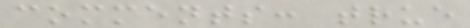comments: true
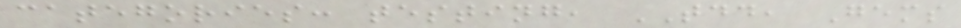categories: testing, TDD, Gems
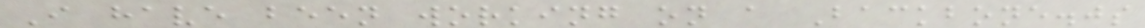I have been working on a Backbone.js
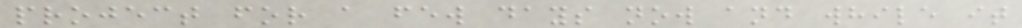project for a few days now and while it
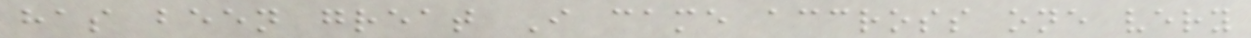has been great I came accross one very
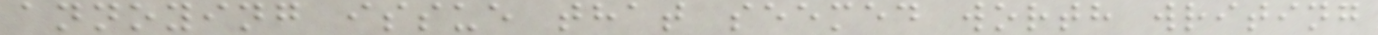annoying issue that seemed worth writing
